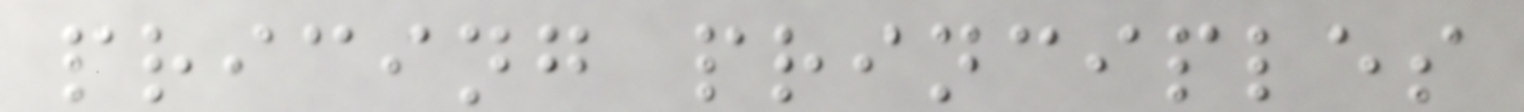pricing principles
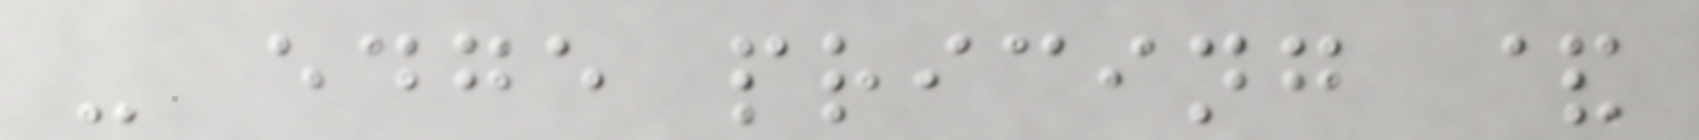- edge pricing &
